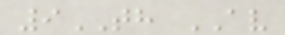9TH AV
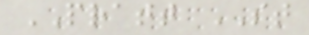PRATT ST
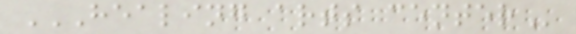HEALING ARTS CENTER
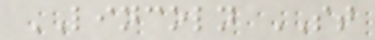LINCOLN ST
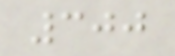300
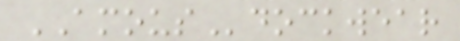AMOUSdockwear
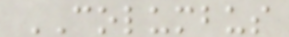COLUMBUS
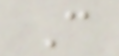C
